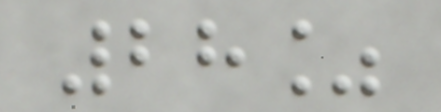28%
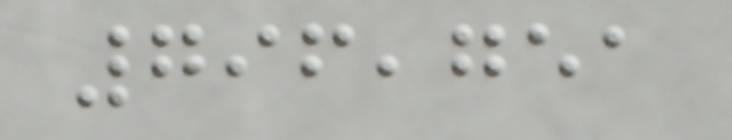796,751
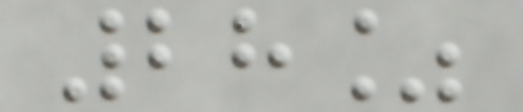28%
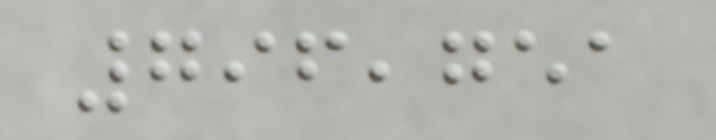796,751
